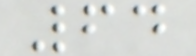64
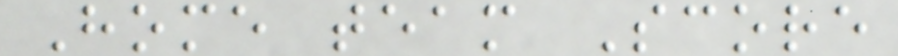Home team Score
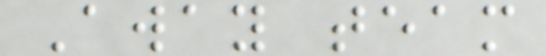Away team
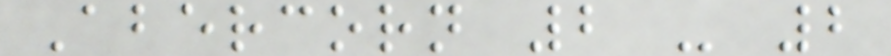Abercorn 2 - 2
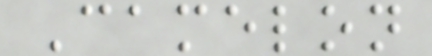Camelon
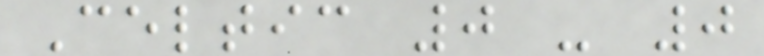Celtic 0 - 0
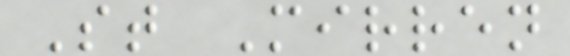St Mirren
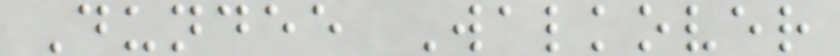Dundee Walkover
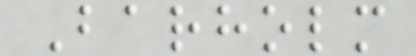Barholm
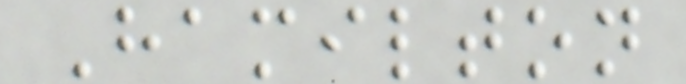Hamilton
